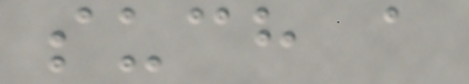such a
